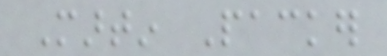Martin Packer
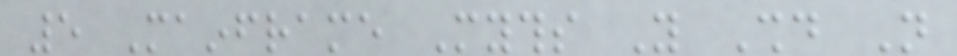5 Mainframe Myths You Should Not
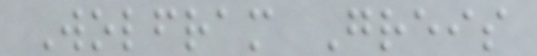Wolfram Greis
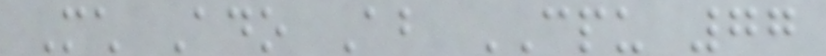Much Ado About CPU 77
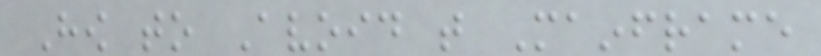How to Avoid that Mainframe
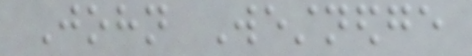John Westnedge
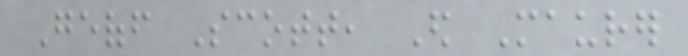Geoff Scott, Ed Maurer
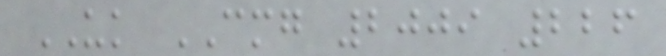UK CMG 2009 226
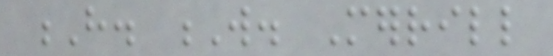H. W. Merrill
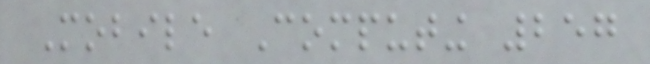Mobile Computing 257
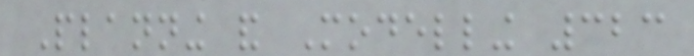Planning and Modelling 323
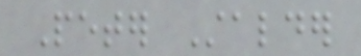Peter Stalder
